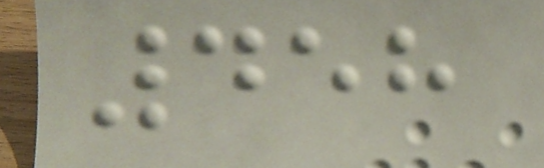458
